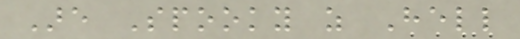Are Spooky as Hell
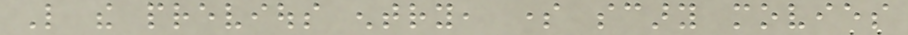Like the previous entry, some scary movies
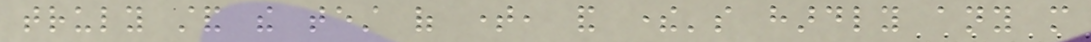truly stand the test of time, and there's hardly any more
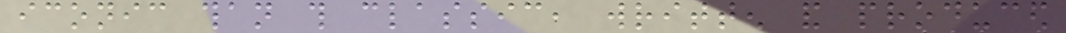iconic than this classic, written and produced
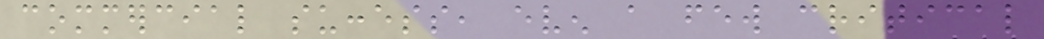commercial success, even a few critical
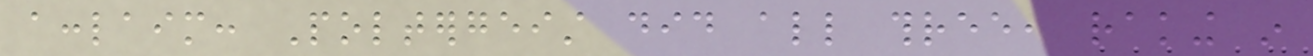acclaim: Poltergeist did all three, raking in
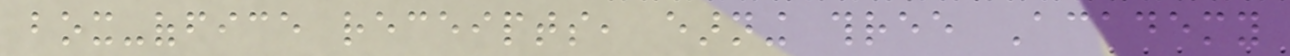box-office receipts, earning three Academy
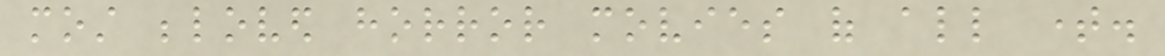most beloved horror movies of all time.
